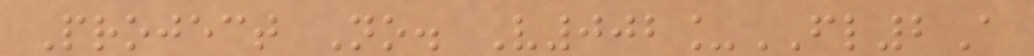Project No. V002_FL2A
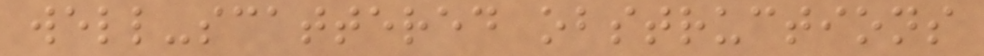well-scattered obstructions
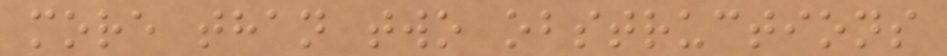more than two obstructions
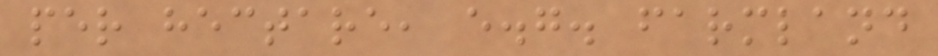per hectare, e.g. farmland
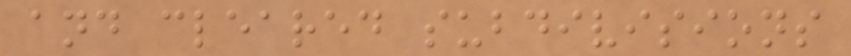and cleared subdivisions
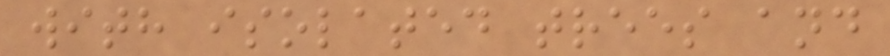with isolated trees and
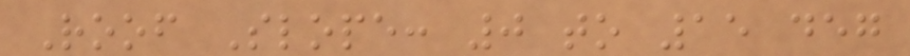Roof Slope: 0 to 15 deg
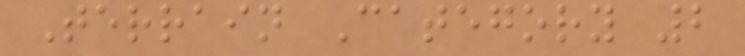Terrain Category 2
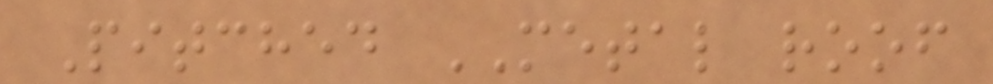Pitched METAL roof
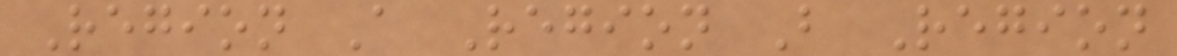Region A Region B Region
